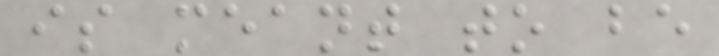is meant to be
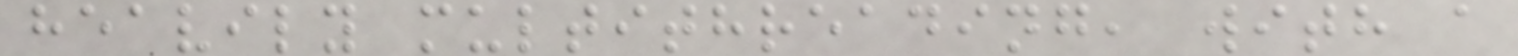heavily multithreading, with a
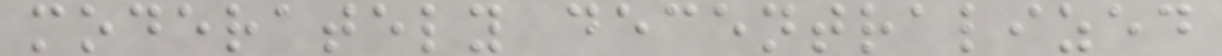moderately decentralized
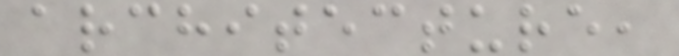architecture,
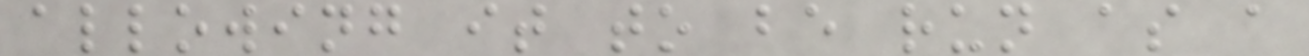allowing it to be run as a
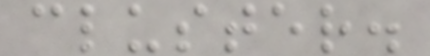cluster.
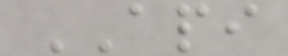API
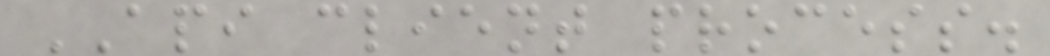API client process.
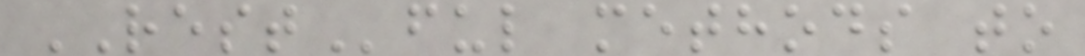RESTful methods to
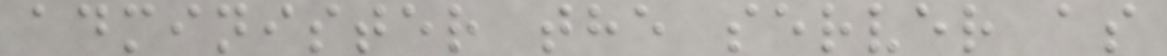administer the server as
